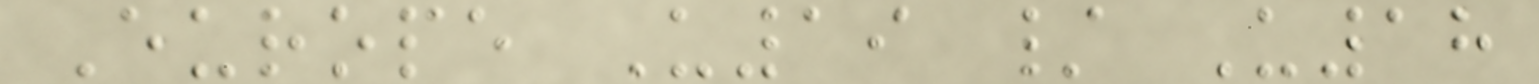Europe U19 / U18
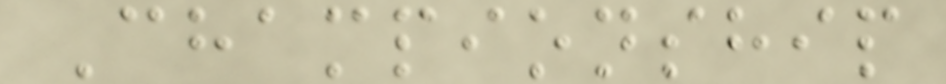Championship
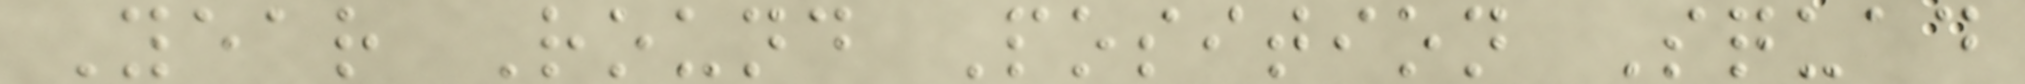Year Round Position Squad
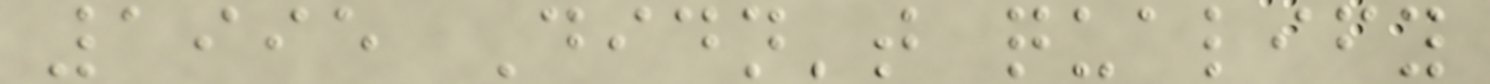1995 Didn't qualify
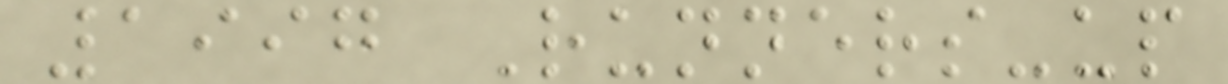1997 Runners-up
